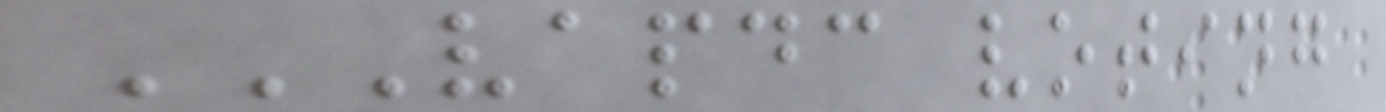VAPDC VOTING
